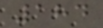184
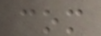com
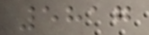5817
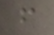f
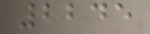2245
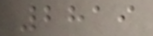2819
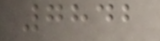7842
